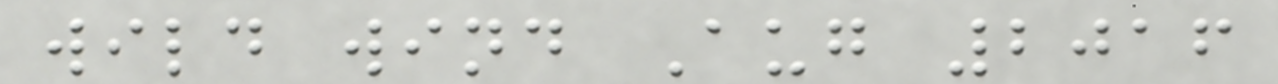wild wind Aug 2016
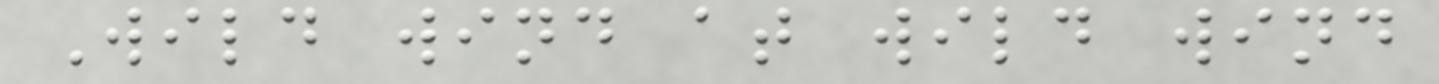Wild wind at wild wind
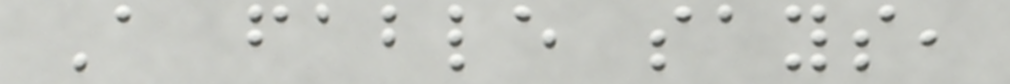A fable says,
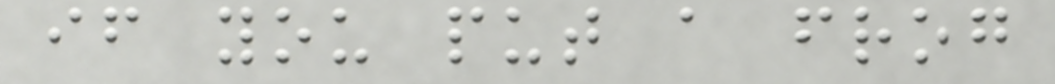if you put a frog
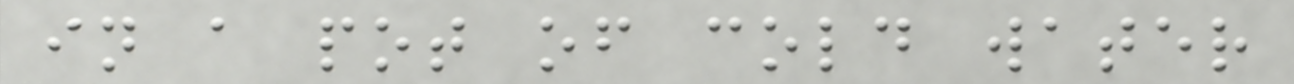in a pot of cold water
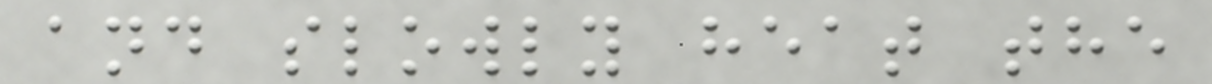and slowly heat the
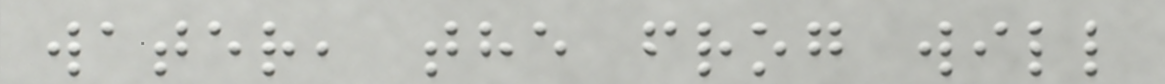water, the frog will
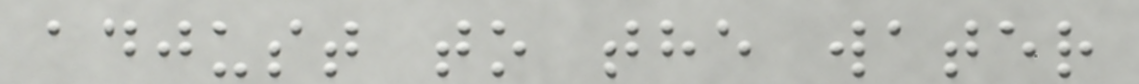adjust to the water
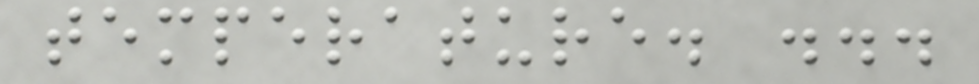temperature. ...
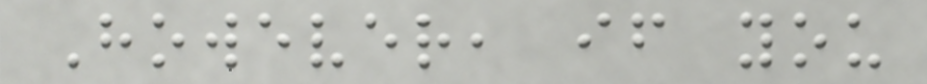However, if you
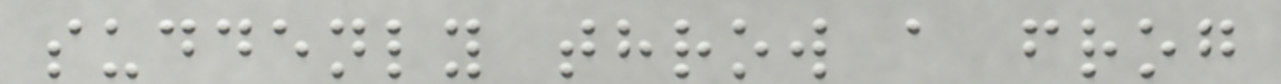suddenly throw a frog
